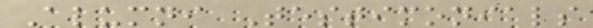Alumni Testimonials
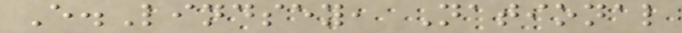E.Lindsey, National
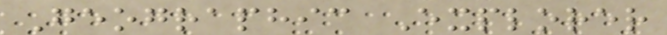Geographic Explorer
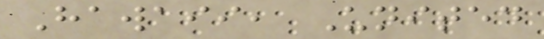Hawaii, United
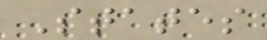States
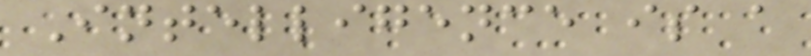Intelligence is a
